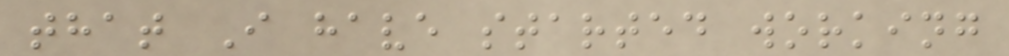that I have started working
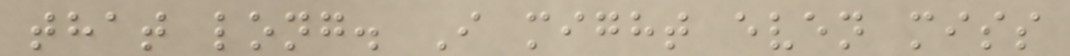that long. I might even miss
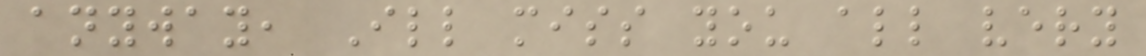anyway, Ill miss you all very
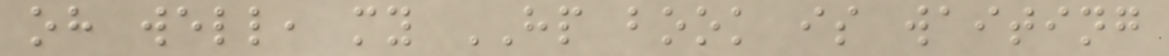oh well, my HP book is waiting
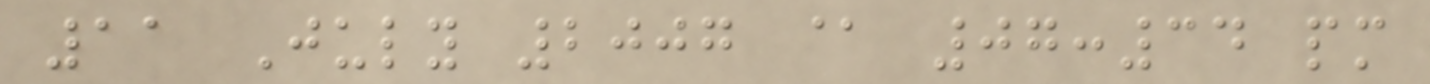11 July 2007 @ 07:34 pm
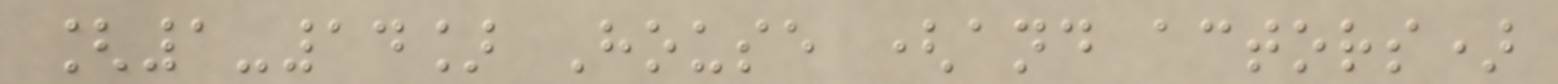[1-14] House (and actors)
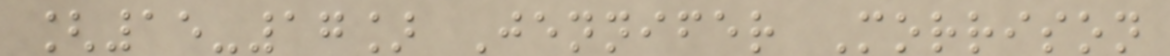[15-17] Jennifer Morrison
